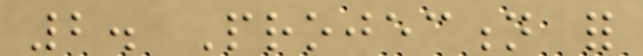2. Projection for
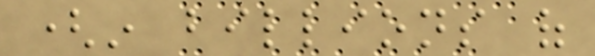(in billions of
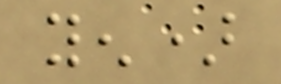yen)
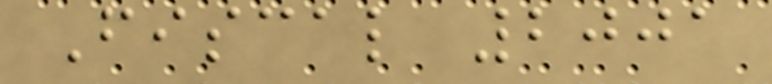Fiscal 2001
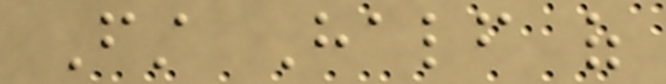First Half of
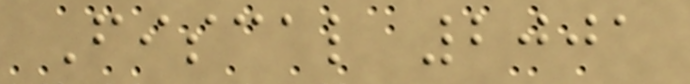Fiscal 2001
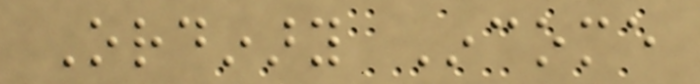Ordinary Income
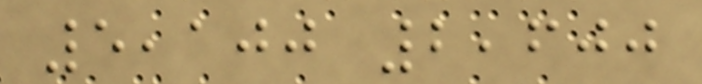5,100 2,600
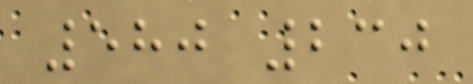580 230
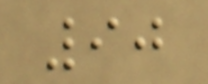90
